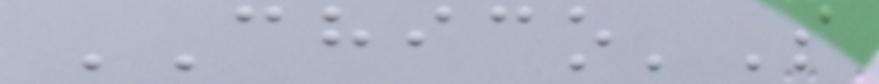CHICO'S
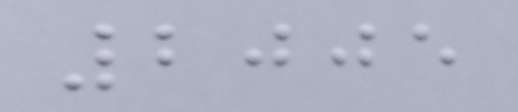2005
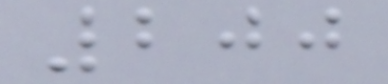200
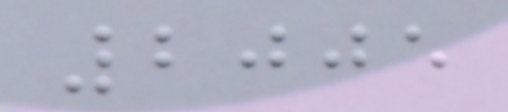2005
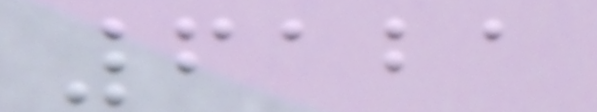6121
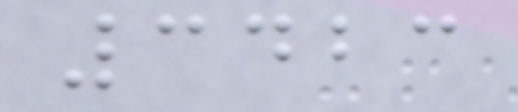3423
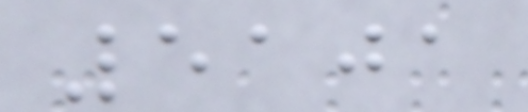5101
